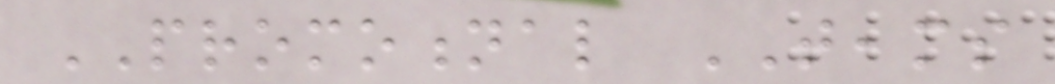PROMOTIONAL TEAMS
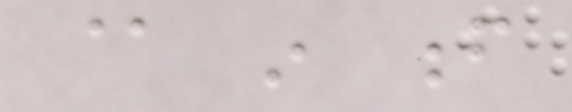@ in f
